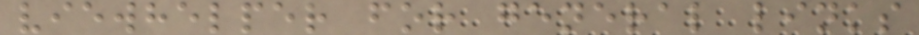viewhelper for general links
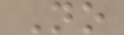No
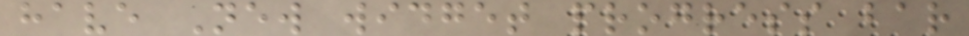have New widget progress bar
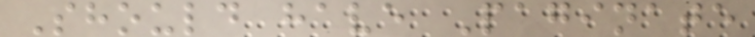Should have Paginate
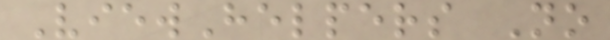ViewHelpers No
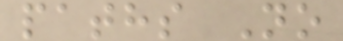paths No
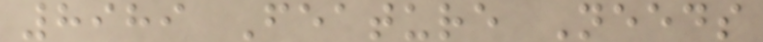8989 Feature Needs
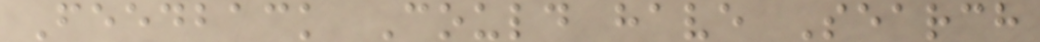Feedback Could have Search
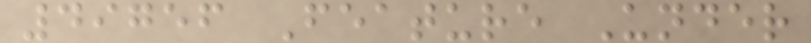49756 Feature Under
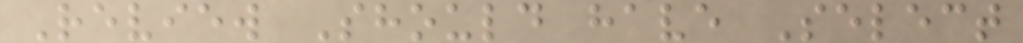Review Should have Select
